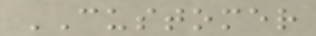CUSTOMER
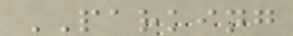PARKING
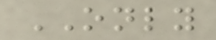ONLY
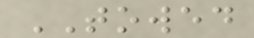TOWED
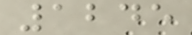1245
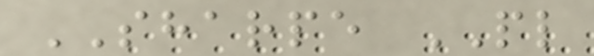SHARPE PL
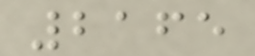2165
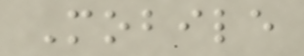Mobile
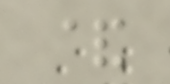&
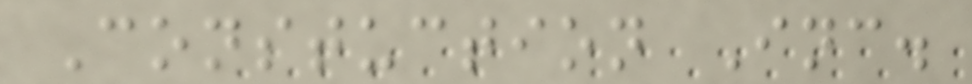Constuction Inc.
